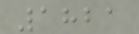1821
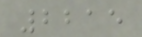2215
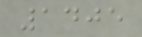1405
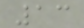13
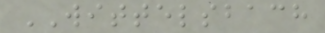WITTELSBACH
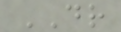DR
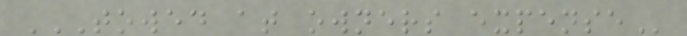TOWED AT OWNERS EXPENSE
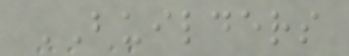BUILDERS
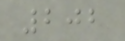202
